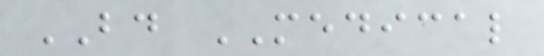BD MEDICAL
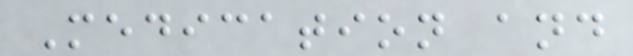Medication and
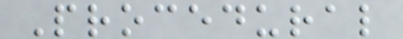Procedural
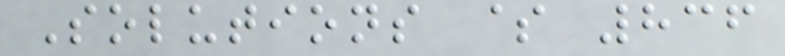Solutions $ 836
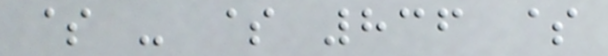$ - $ 836 $
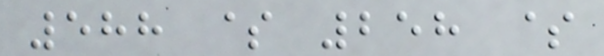588 $ 258 $
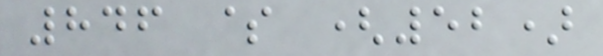846 $ (52)
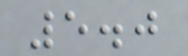5.0
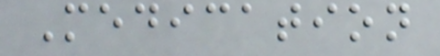Medication
